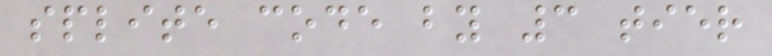splite code by 3 tier
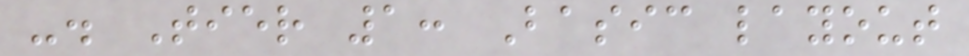-. Tier 1: Basic layout
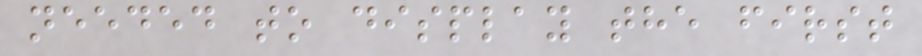needed to display the first
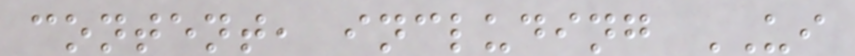content, including UI
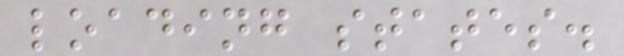loading states.
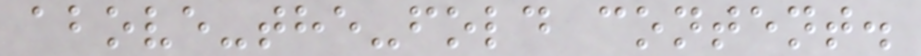above-the-fold content.
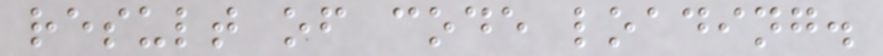result of code loading.
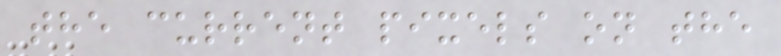the current pixels on the
